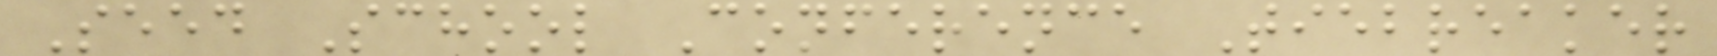Seed School Conference Tiebreaker
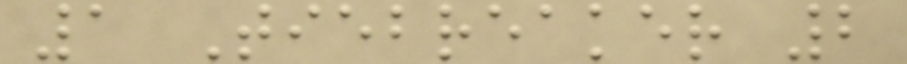1 Tiebreaker 2
